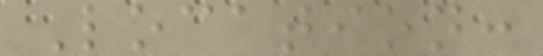Location:
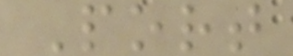Port
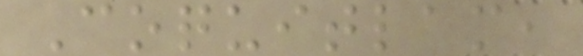Coquitlam,
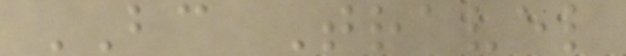BC Travel
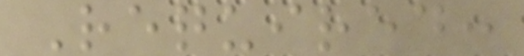Required:
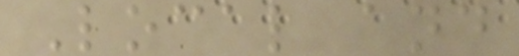Local and
